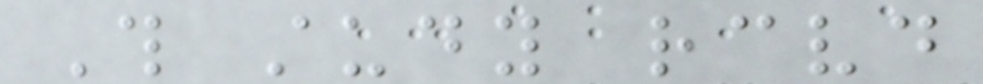This study received
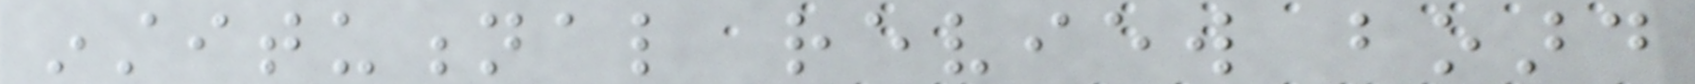institutional review board
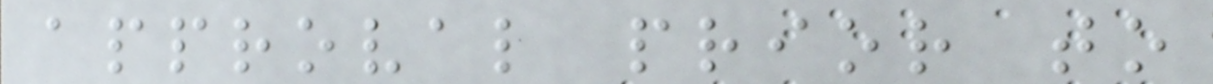approval prior to
